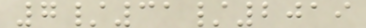7/31/2019
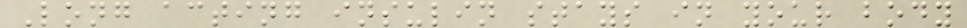Long acting insulin stays in your body
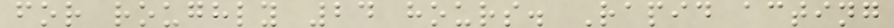for roughly 24 hours. Rapid acting
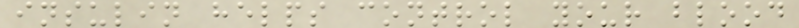insulin helps control your blood
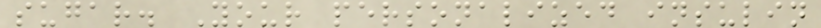sugar. Your personalized insulin
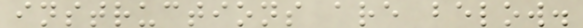instructions are below.
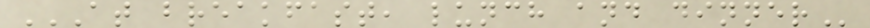AT BREAKFAST, LUNCH AND DINNER
